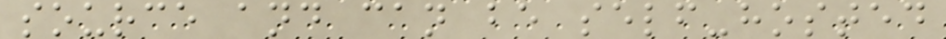source and can be self-hosted
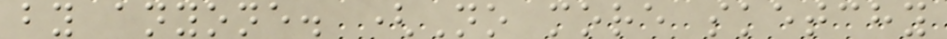by anyone. (No more sketchy
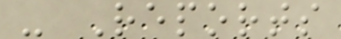- Reports
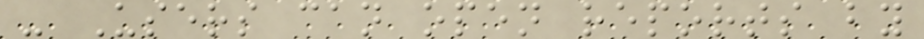- Users can open reports by
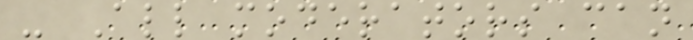- All moderators can
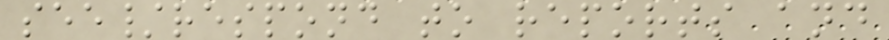see/respond to reports and
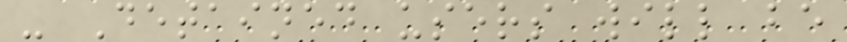- Detained users will be
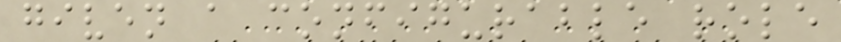given a configurable role
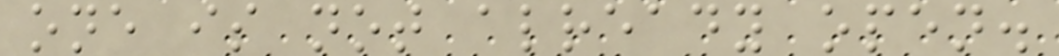one is not already open.
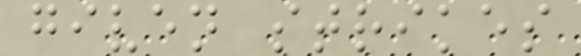given strikes
